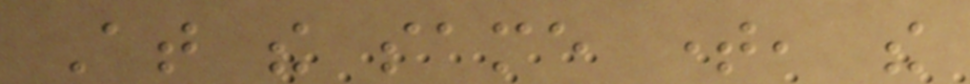At the same time, the
